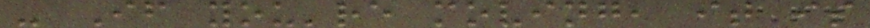- If you're moving, it is
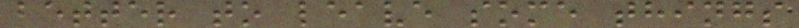better to leave some things
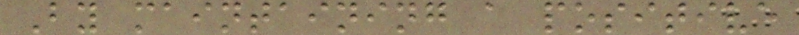By maintaining a positive
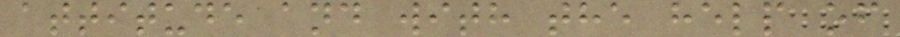attitude and with the help of
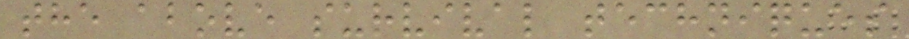the above survival techniques
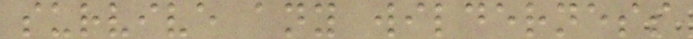survive any wilderness
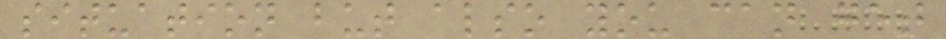situation but also you can get
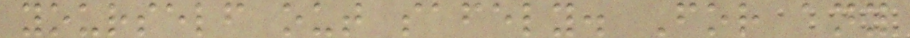yourself out safely. For any
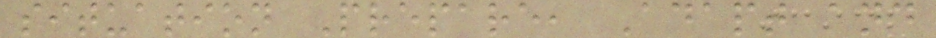situation Prepare, Adapt and
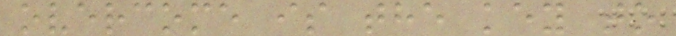overcome is the key to
